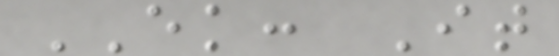EK: It
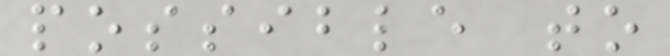possible to
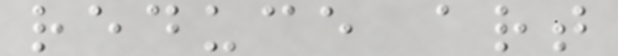reduce art
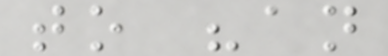to "an
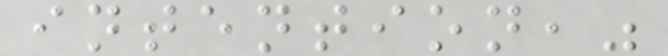intention,"
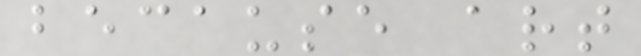because art
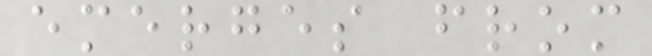emerges from
